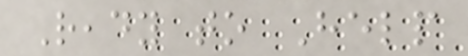Ready to Help
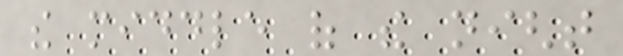the middle of the night
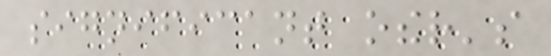significant other's
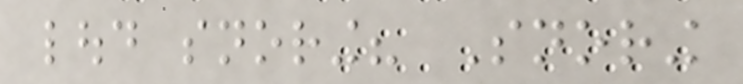loud snoring? Snoring
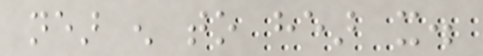near enough to hear it.
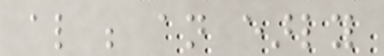also be an early
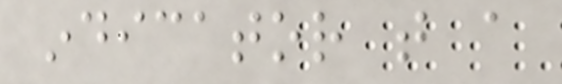indicator that a
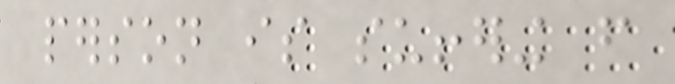person is suffering from
